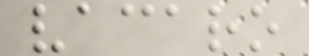vacaro
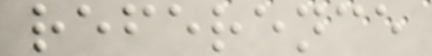reference
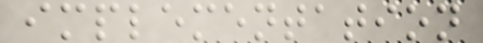implementation
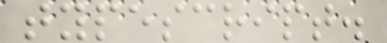typescript.
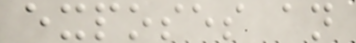exposes an
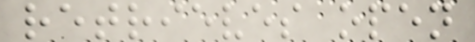retrieves open
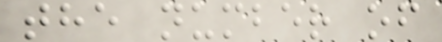the number of
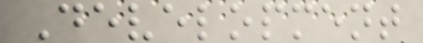Development
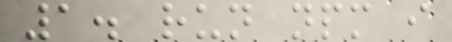1. run npm i
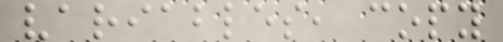variables, copy
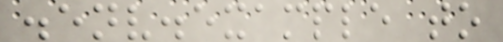.env.example to
